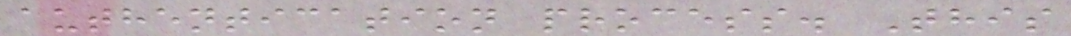authentication process. This
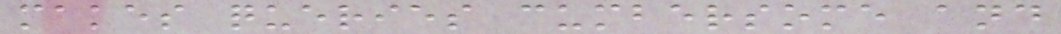makes queries cumbersome and
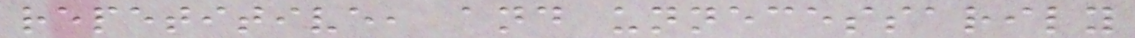repetitive, and unnecessarily
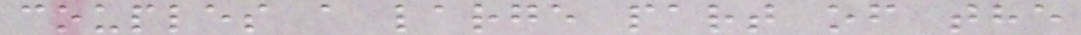couples a large part of the
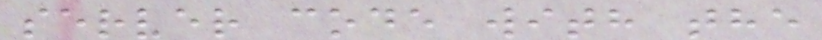server code with the
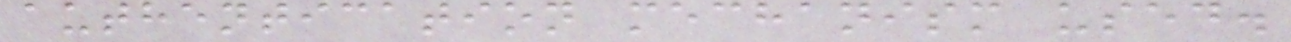authentication mechanism used.
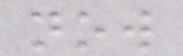now
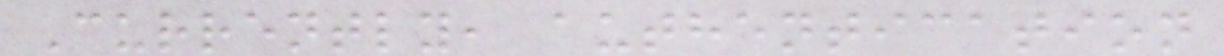Currently, authentication
